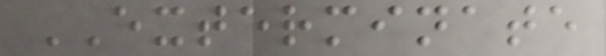EXTERMINATE
